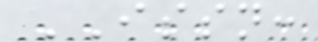ISSN:
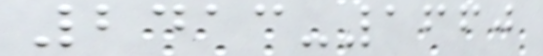2413-1660
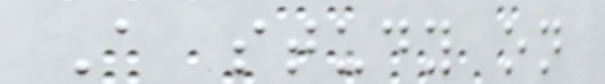A study on
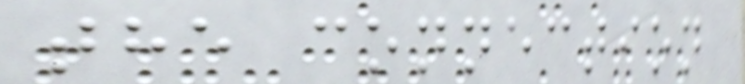the connection
